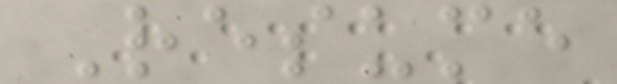Resume
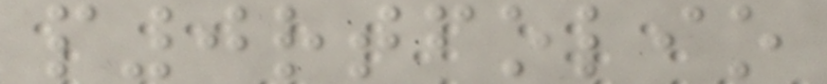p0rtfolio
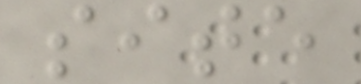site
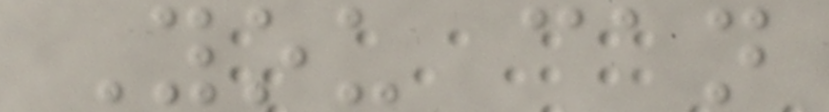You can
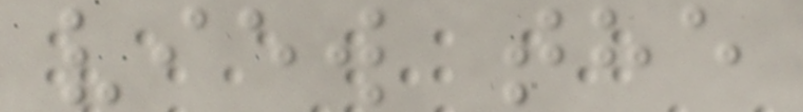view the
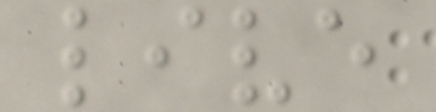live
